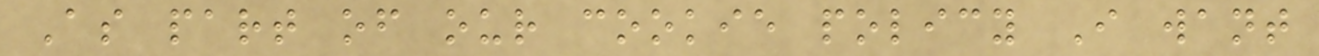As part of our cookie policy I want
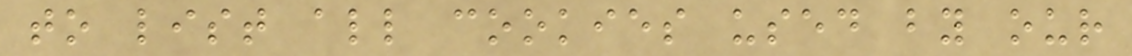to list all cookies used by our
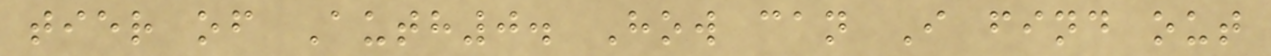tier of Auth0. How can I find out
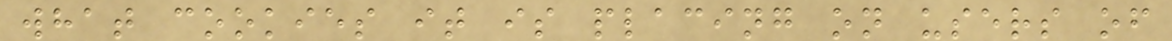what cookies it is placing on users of
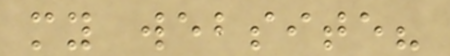my website?
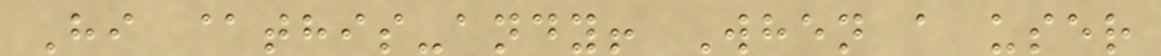Hi @this-andy! When a user
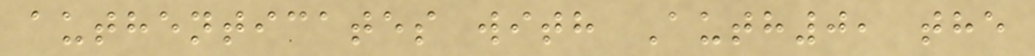authenticates with Auth0, the
